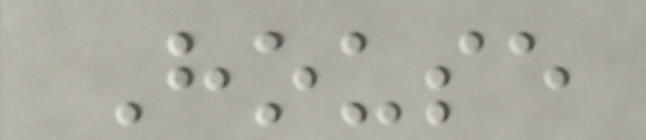House
